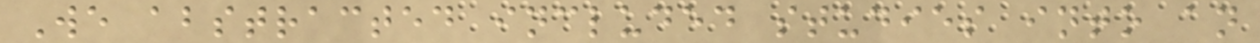We abstracted included studies into an
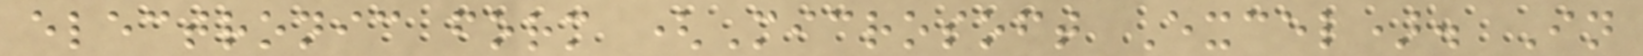electronic form (Microsoft Excel). In
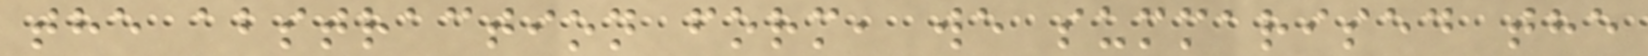the abstraction form, we summarised the
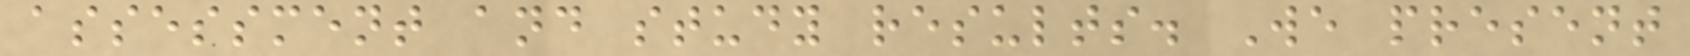assessment and study results. We present
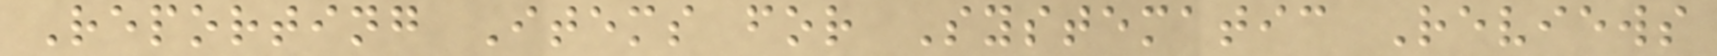Reporting Items for Systematic Reviews
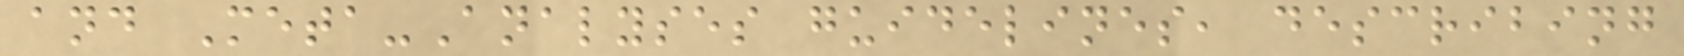and Meta-Analyses guidelines, describing
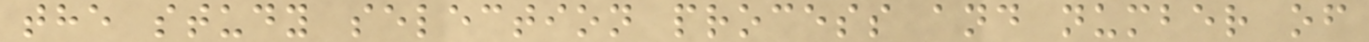the study selection process and number of
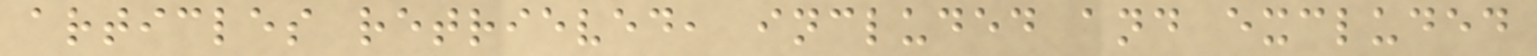articles retrieved, included and excluded
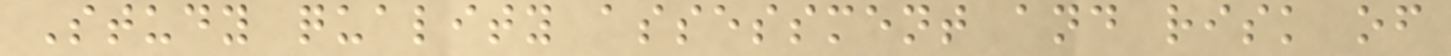Study quality assessment and risk of
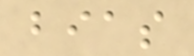bias
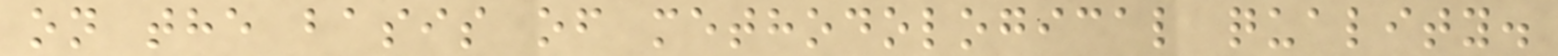on the basis of methodological quality.
